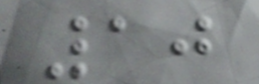10
